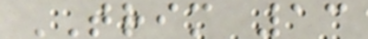TRIM 13
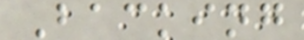Backing
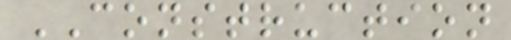CONSTRUCTION
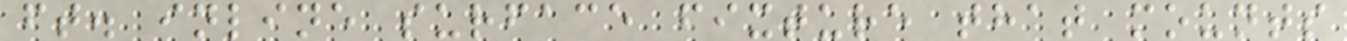ft. inline surface fixture that mounts
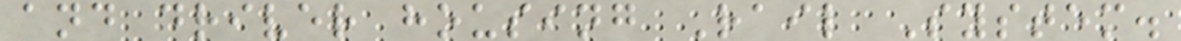and driver housing Rail System.
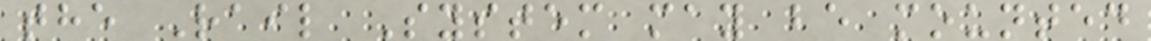the Rail System may be mounted
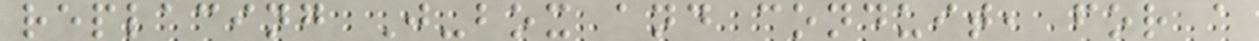replacing J-box and conduit, for a
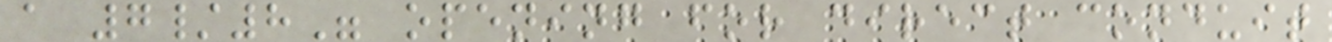a 7/8" opening for direct conduit
